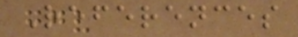References
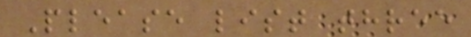Please list three
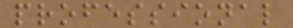professional
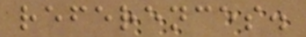references.
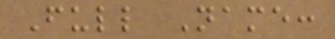Full Name:
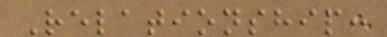Relationship:
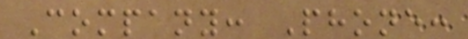Company: Phone:
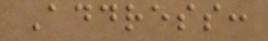Address:
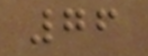76
